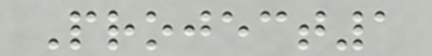Project1
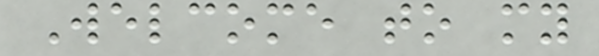Welcome to my
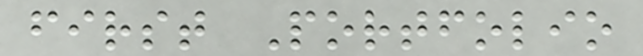first Portfolio
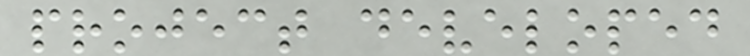project developed
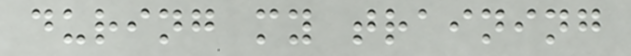during my training
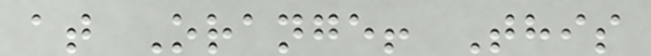at Orange! This
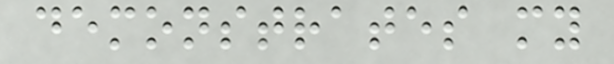demonstrates my
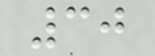30
